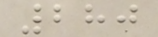280
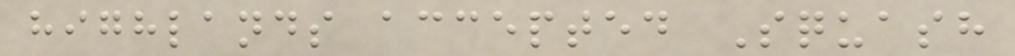highlands accepted Squash
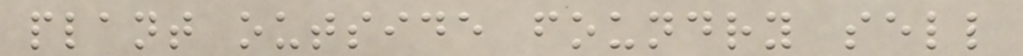plant outside foundry sell
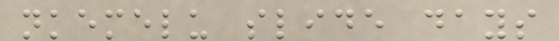nkemelu slide days
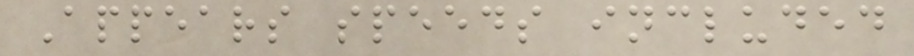Appears speeds included
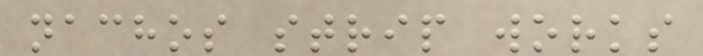nachos strip works
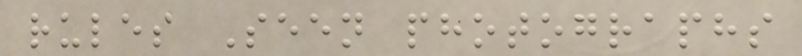rules Seen photographs
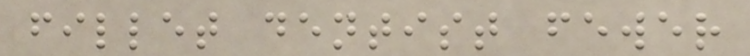fillet dentist fewer
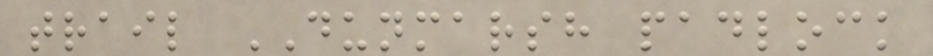trail DUNMARSH padlock
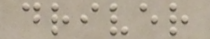driver
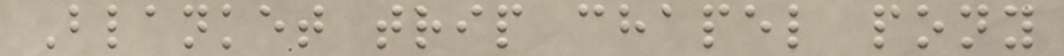Blanket trip chapel pony
